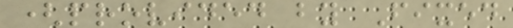(provided by Fixed
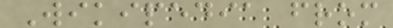Wikipedia from
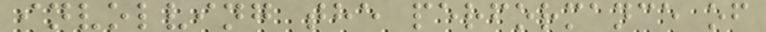involving the performance of
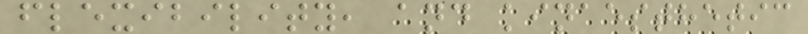flexibility, and kinaesthetic
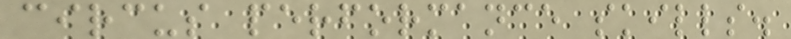circus performance skills.
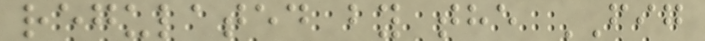regulated by the FIG
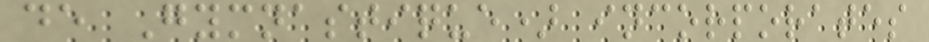de Gymnastique) incorporates
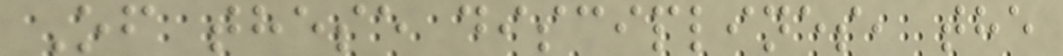Of these disciplines, the
